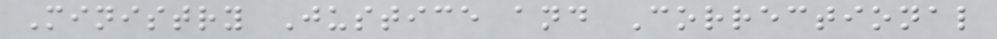Ministry Justice and Correctional
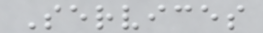Services
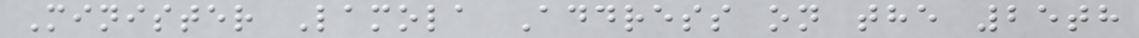Minister Lamola Address on the 25th
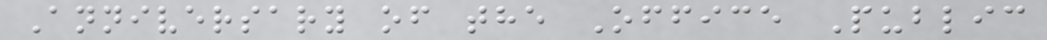Anniversary of the Office Public
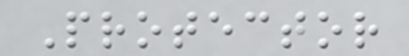Protector
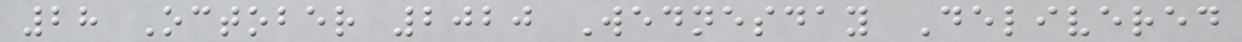28 October 2020 Wednesday Delivered
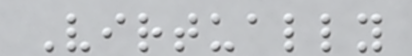Virtually
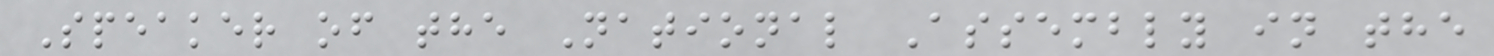Speaker of the National Assembly in the
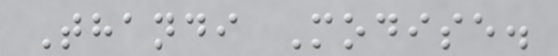Thandi Modise.
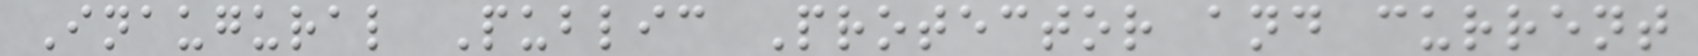Inaugural Public Protector and current
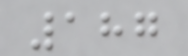187
